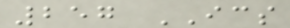257 ICS
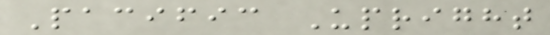Pacific Upright
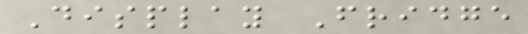Display Fridge
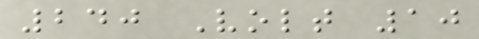240 Volt 10
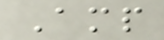Amp
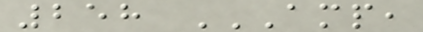258 AMP,
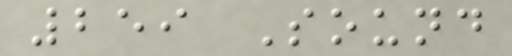259 Sound
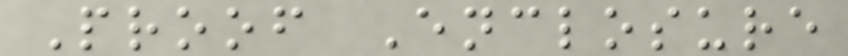Proof Enclosure
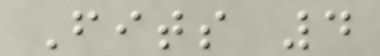Fits 4
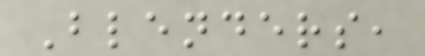Blenders,
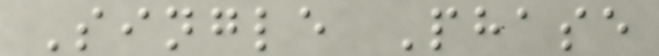Single Phase
